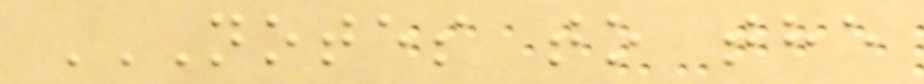NOTES TO THE
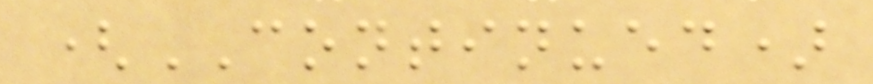(CONTINUED)
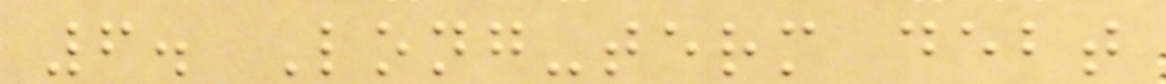6. Long-term debt
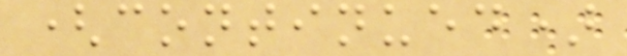(continued)
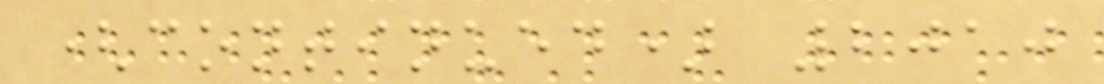(continued) 2010
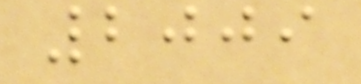2009
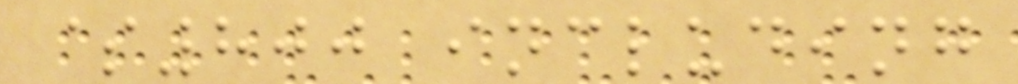$800 including
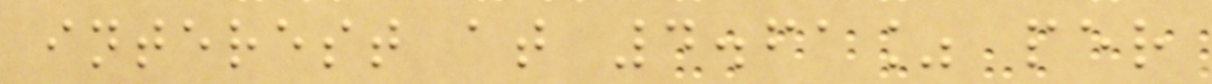interest at 4.61% per
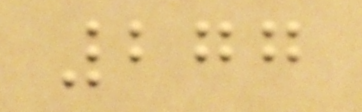277
